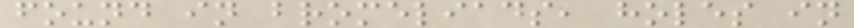found in bromeliads, holes in
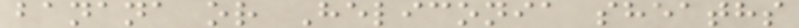banana or Heliconia sheaths
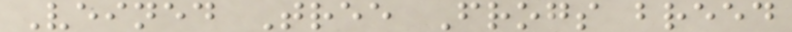Veined Tree Frogs breed
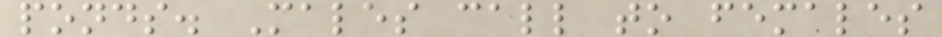ponds. Males call to females
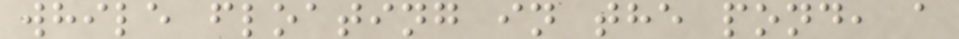while floating in the pond, a
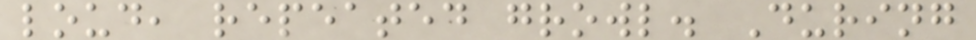loud, repeated growl. During
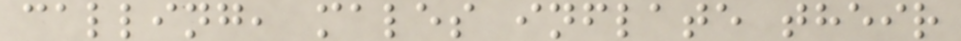calling, males inflate their
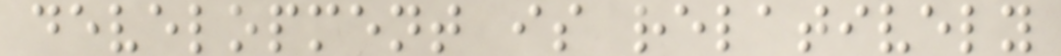development is relatively
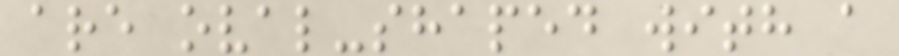are oval-shaped with a
